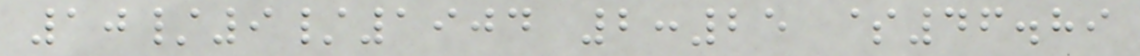10/9/1904 2:25 $46.89
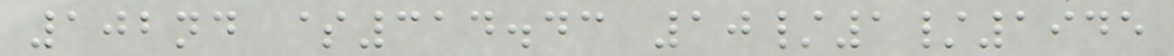102nd $314.43 10/1/1945
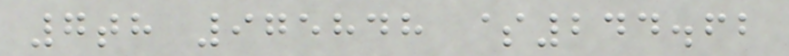7th 975848 $244.62
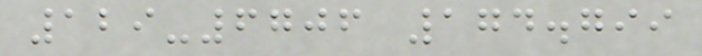129-6706 174.799
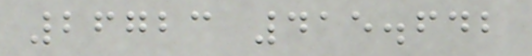26723 415.642
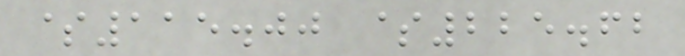$115.00 $225.62
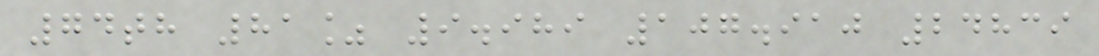74th 81% 9.989 107.910 24839
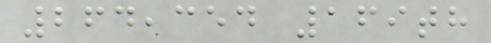264,354 169th
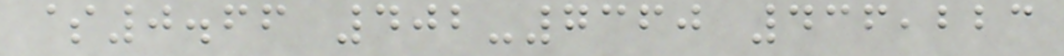$0.66 402-7360 436,223
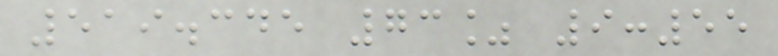519.345 73% 9:55
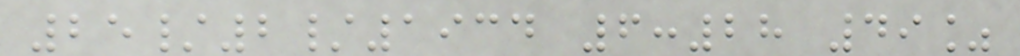25/2/1934 6:28 49%
